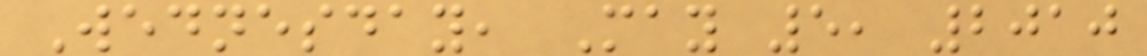Wednesday, May 5, 2010
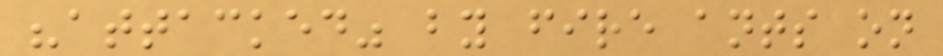"attacked" by fire ants on
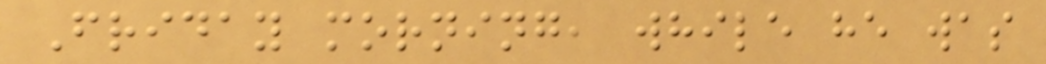Friday morning, while he was
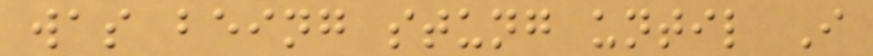was being stung until I
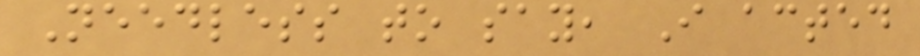Needless to say, I acted
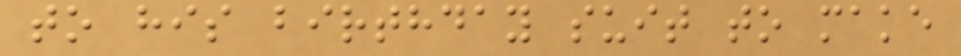to his birthday suit to make
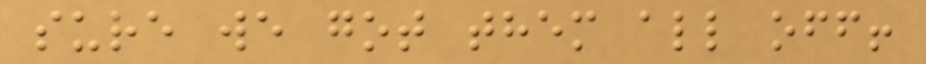sure we got them all off!
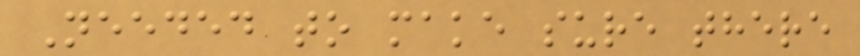Needed to make sure there
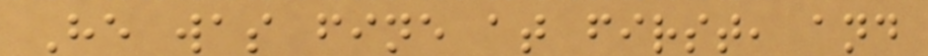He was fine at first, and
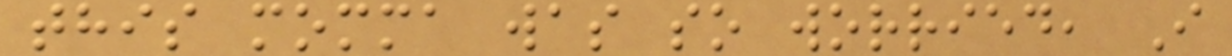this momma was so worried, I
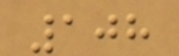108
